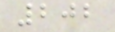202
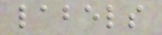labels
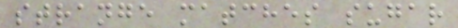strange matches sugar
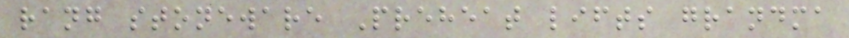rang stoneware Preheat lifts grandma
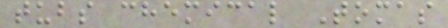tubs chemical Tomas
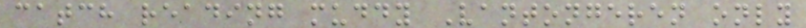catch reading muddy Vantongeren only
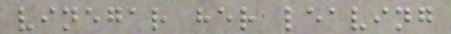vinegar her leaving
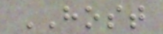HOST
